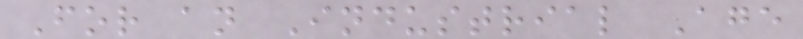For an Industrial Age
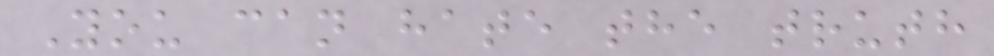You can hate the truth
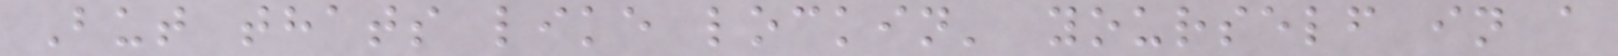But thats like lockin' yourself in a
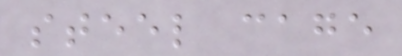steel cage
